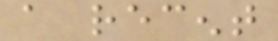a recent
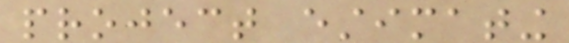project estimating
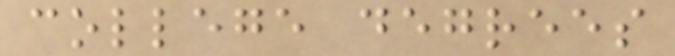college degrees
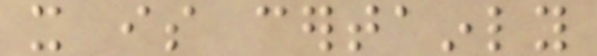it is certainly
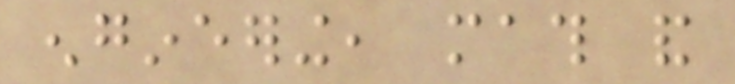engineering, math and
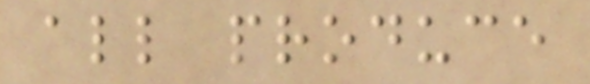all produce
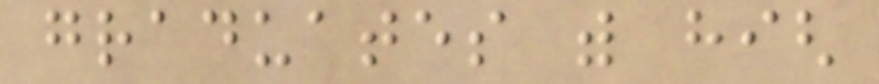graduates with high
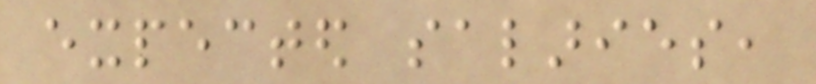expected salaries,
